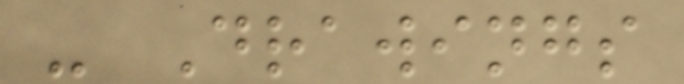- Drawings
